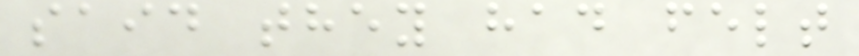said they had felt
